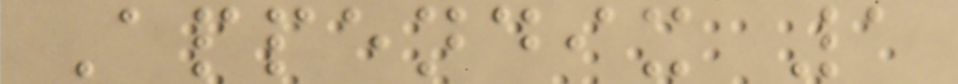Appendix 1
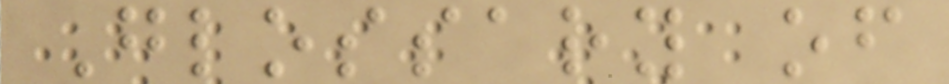Glossary of
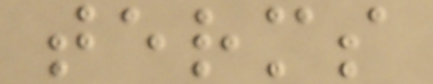terms
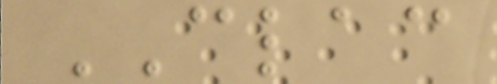CLAC
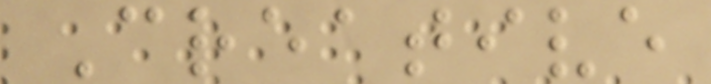Creative
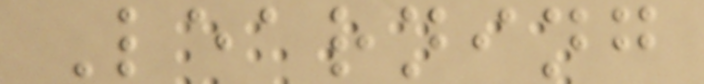Learning
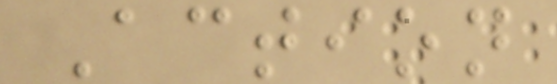Action
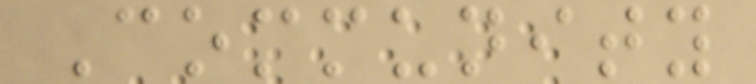Community
